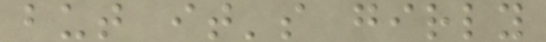but it's girly
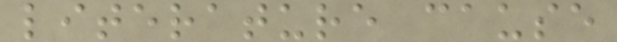literature cause
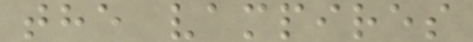the vampires
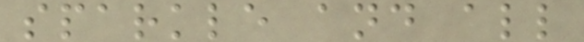sparkle and all
